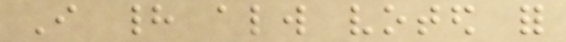I had always voted for
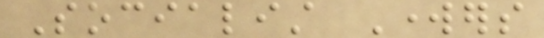Socialist Workers
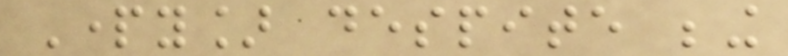Party] despite being
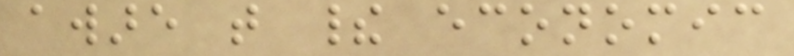aware that their economic
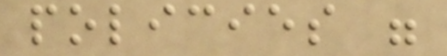policies were
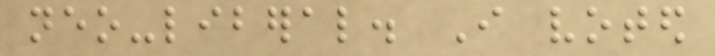neo-liberal. I voted
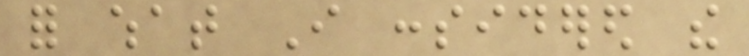for what I considered the
